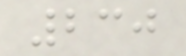230
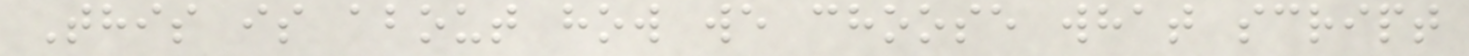This is about how we choose what script
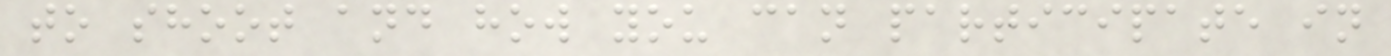to shoot and how you can participate in
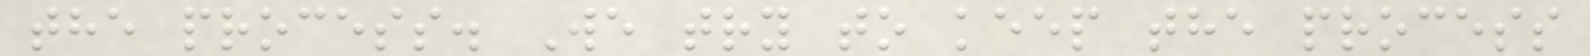the process. We try to keep the process
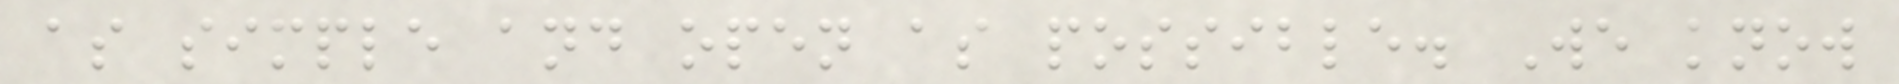as simple and open as possible. We know
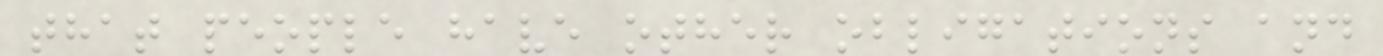that people have other obligations and
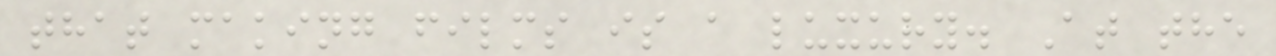that making films is a luxury. At the
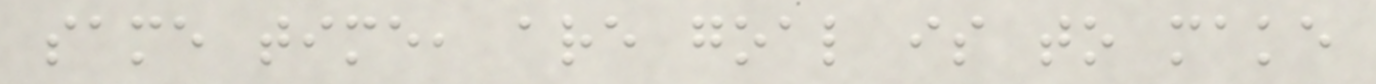same time, are goal is to make
